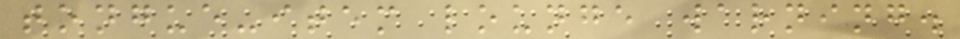tongue-item lounge warning.
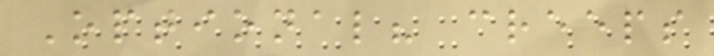Optional? creeps
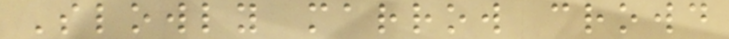Slowly marrow crowd
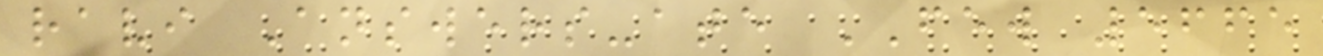ravi Answers-ate FEW 5665
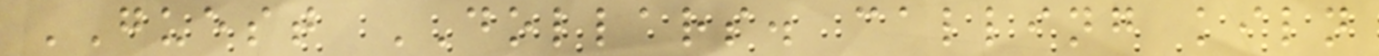GUEST DOLLARS. calling kiln
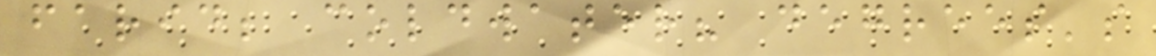farid; coldwater? degrees's
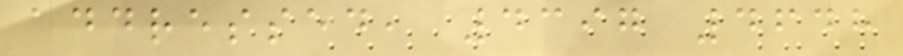addressed, 4397 4648
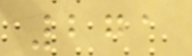271
